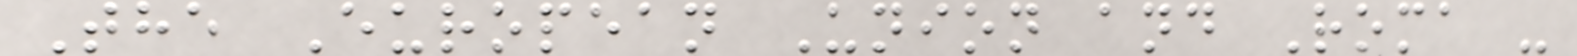The European Union and Roma -
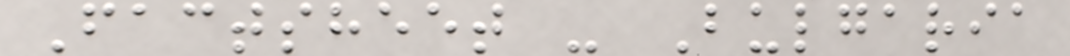Factsheet - Bulgaria
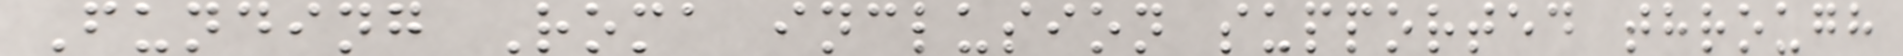Funding Roma inclusion supported through
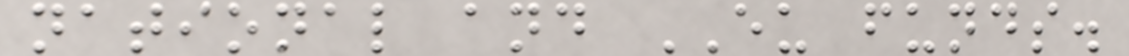national and EU funds.
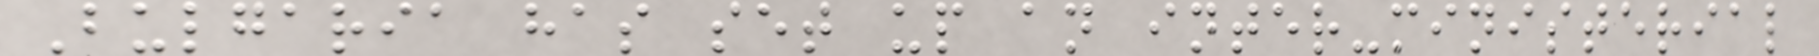Bulgaria has set up an inter-ministerial
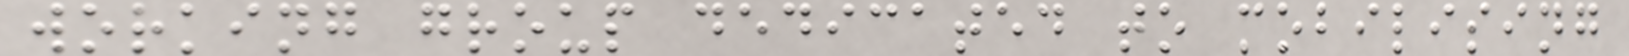working group dedicated to mobilising
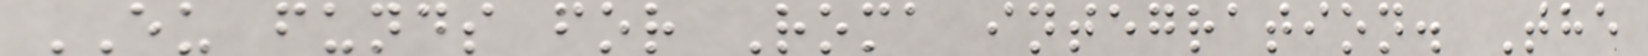EU funds for Roma integration. The
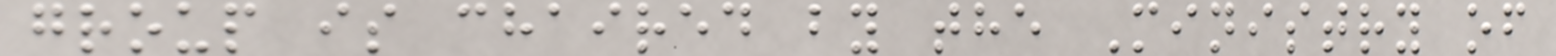group is chaired by the Ministry of
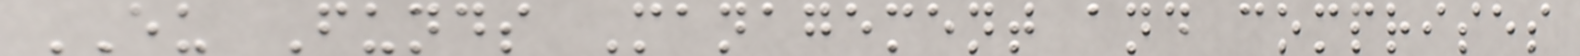EU Funds Management and comprises
